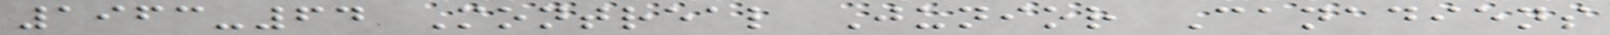1963-64 Montreal Junior Canadiens
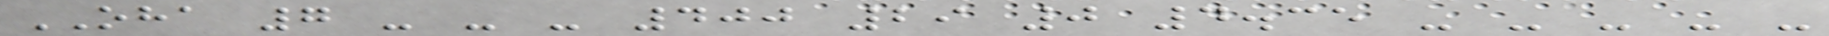OHA 7 - - - 400 29 0 4.35 - - - - -
